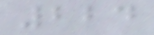224
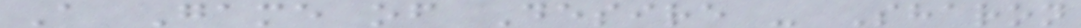A Game of Desire - Sharon
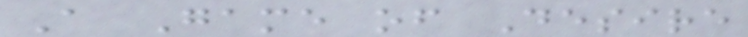A Game of Desire
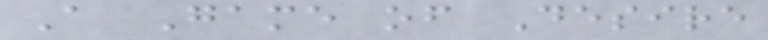A Game of Desire
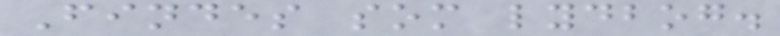Findes som lydbog.
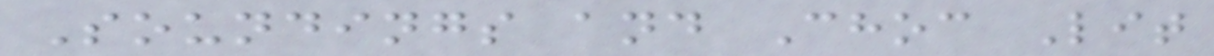Soundings and Choc Lit
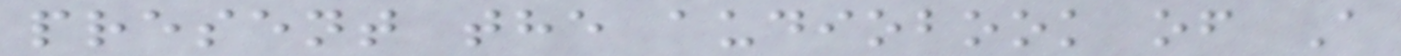present the audiobook of A
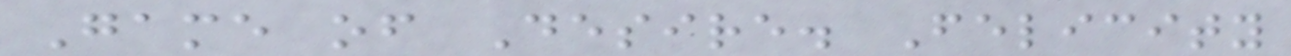Game of Desire. Felicity
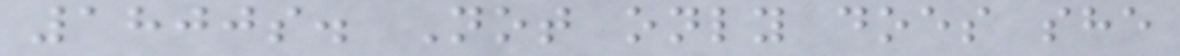1800s. Not only does she
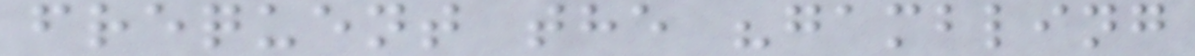frequent the "gambling
